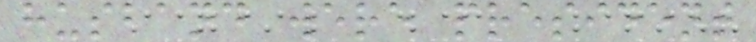husband were president
